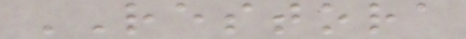RESTORA
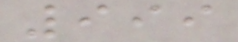999
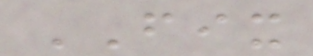FIX
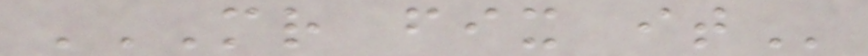MR FIX IT
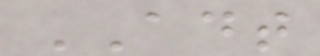ADT
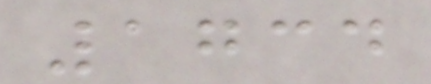1734
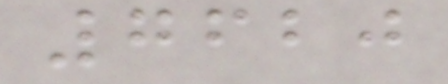7620
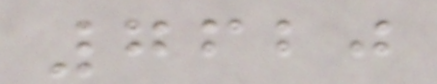7620
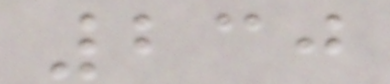230
